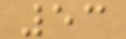53
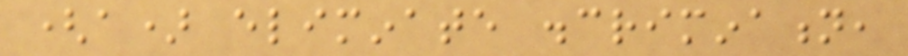(a) eliminate discrimination,
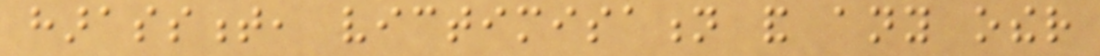harassment, victimisation and any other
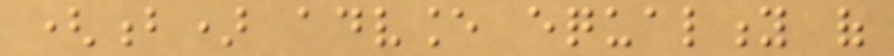(b) advance equality of
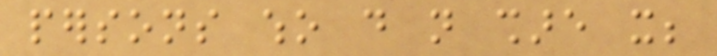persons who do not share it;
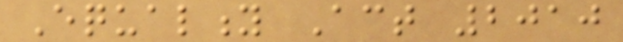Equality Act 2010
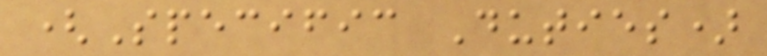(Specific Duties)
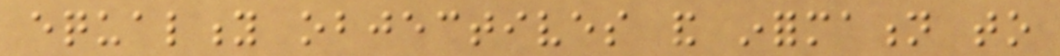equality objectives and information to
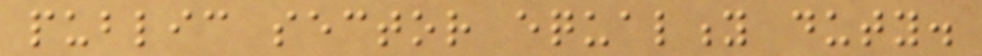public sector equality duty.
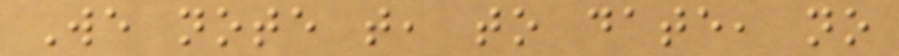We note that, to date, no
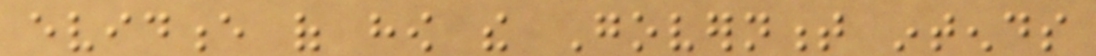evidence of how the Government intends
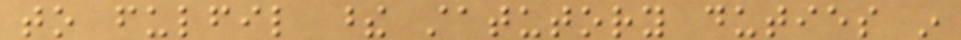to fulfil these statutory duties in
